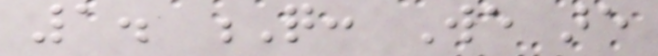1. Q: We are
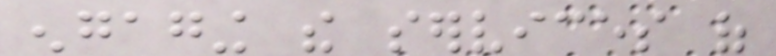engaging the services of
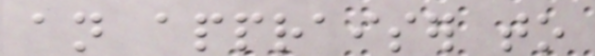an appraiser to
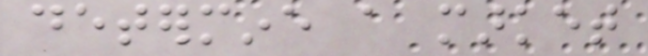determine a market
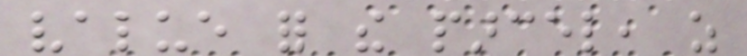value for the parcel, as
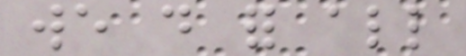we do for all
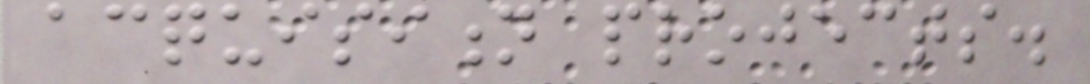acquisition projects.
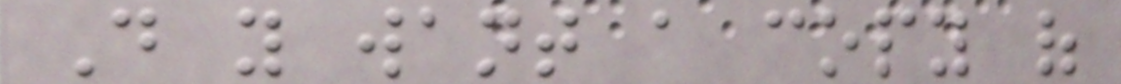Do you want a copy of
